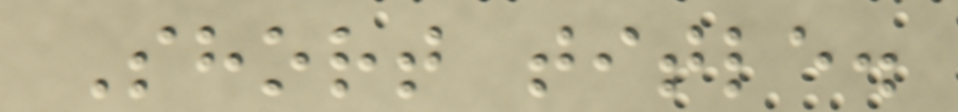Short title.
